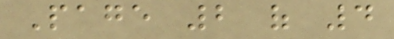Page 2 of 4
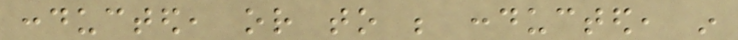conducted, or to be conducted, in
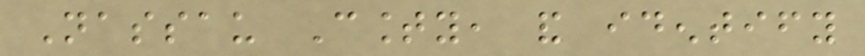Nassau County, and identify
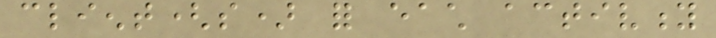client(s) for each activity
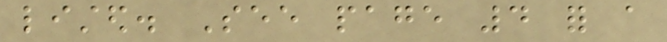listed. See page 4 for a
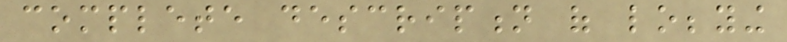complete description of lobbying
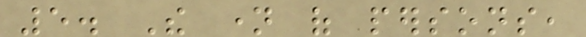5. The name of persons,
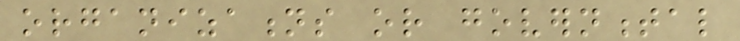organizations or governmental
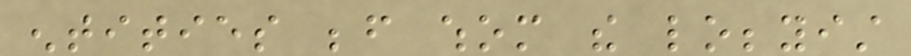entities before whom the lobbyist
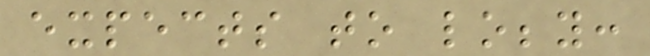expects to lobby:
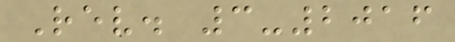Rev. 3-2016
